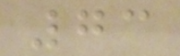73
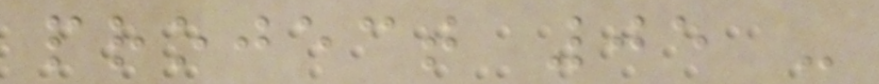project 05 -
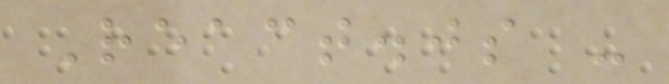React.js -
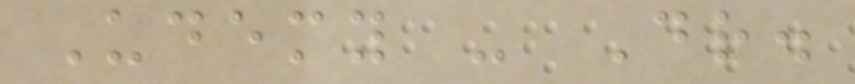Udemy - Dr.
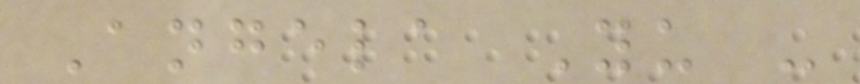Angela Yu -
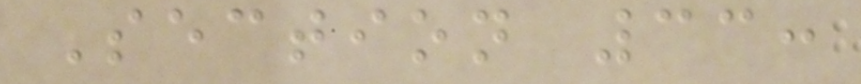Section 33:
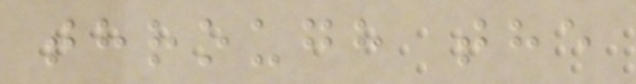through the
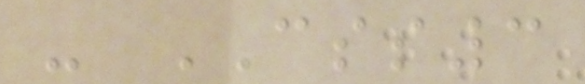- CSS3
